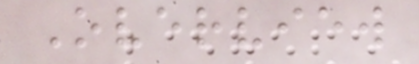Overview
